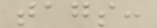tags:
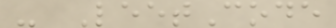- LeetCode
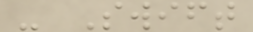- Swift
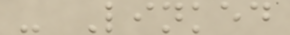- Linked
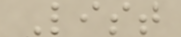List
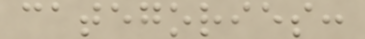categories:
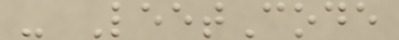- LeetCode
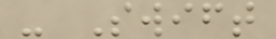- Swift
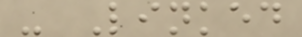- Linked
